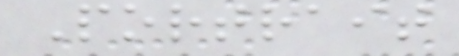Portrait
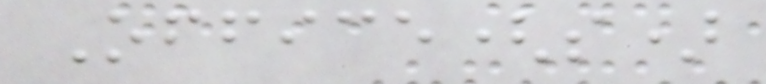Office(s)
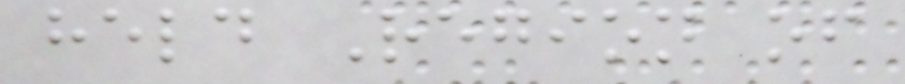held Region of
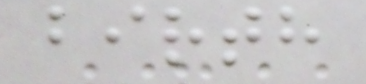birth
